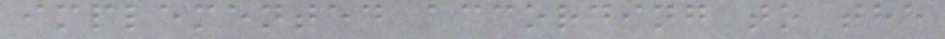implemented according to the
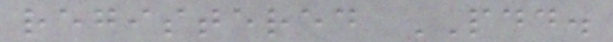registered PDD.
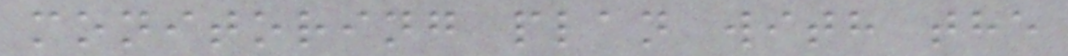monitoring plan with the
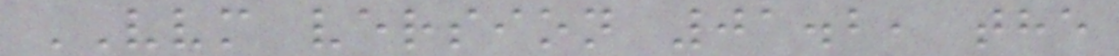VVM version 01.2, the
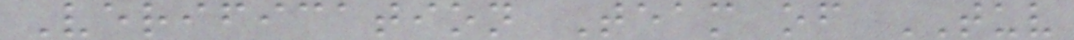Verification Team of TUV
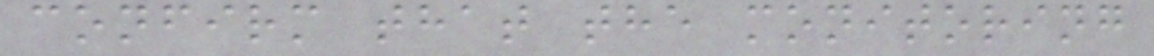confirm that the monitoring
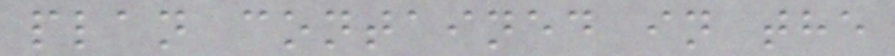plan contained in the
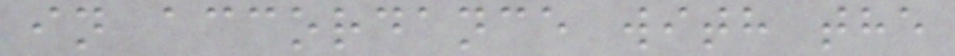in accordance with the
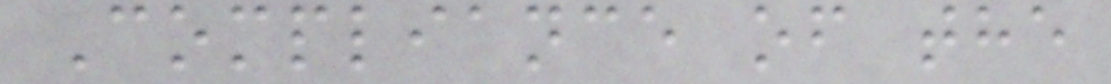Compliance of the
